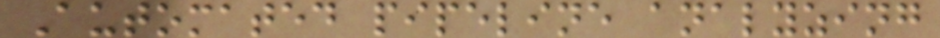Automated pipeline analyzing
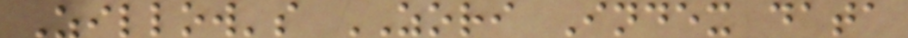Zillow's ZORI Index data
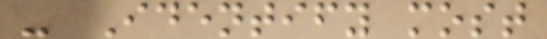- Identify most
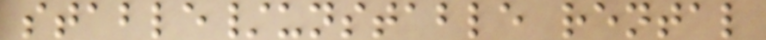stable/unstable rental
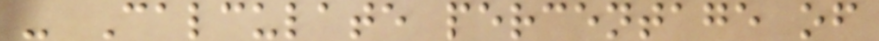- Calculate percentage of
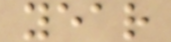year
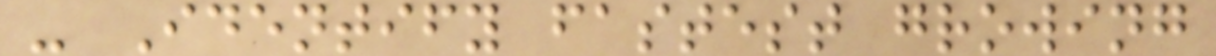- Identify fastest growing
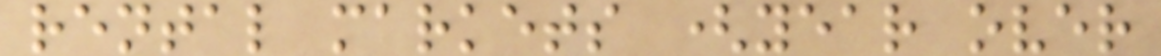rental markets (year over
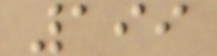199
